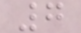7
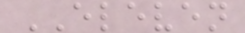ELEVEN
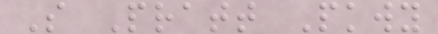S Pratt Pkwy
